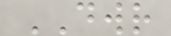DWR
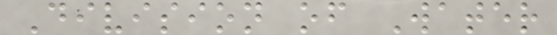Division of Water
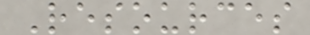Resources
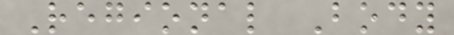Regional Body
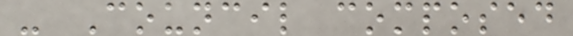- Council composed
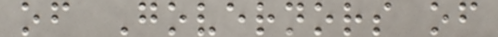of Governors of
